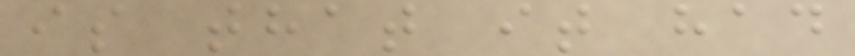is that it had
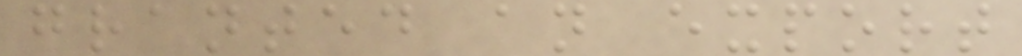granted an export
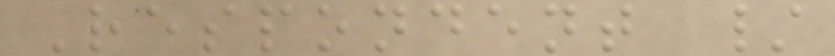Respondent /
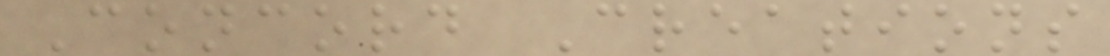Concord Creations
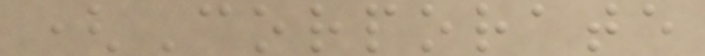(Corporate
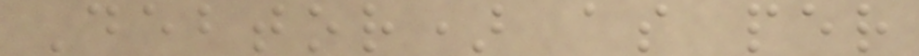Debtor) as per
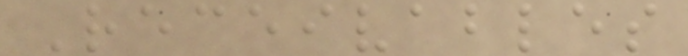Receivables
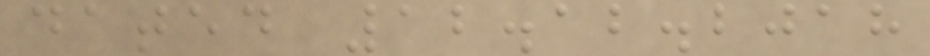dated 12.12.2018
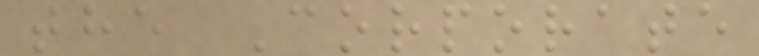the Corporate
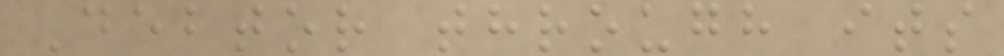Debtor through its
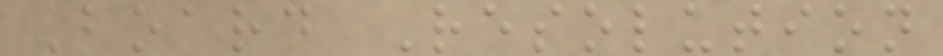Board Resolution
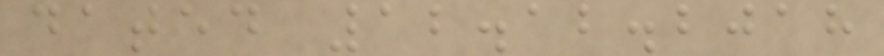dated 12.12.2018
